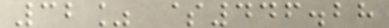32% $446.28
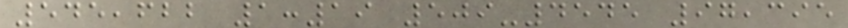545,622 1:19 509-4545 97,395
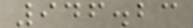946.23
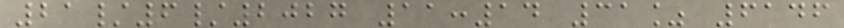21/6/2027 11:14 31% 6146
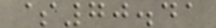$70.41
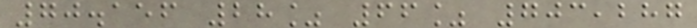70.156 28% 66% 703,287
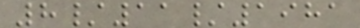8/11/1981
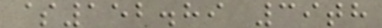$152.89 39th
